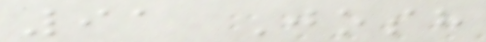91 Josh
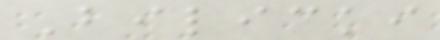Bilicki
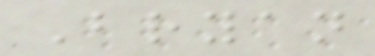Bryan
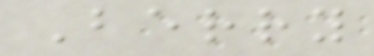Berry
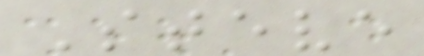Steve
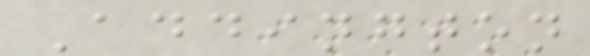Addington
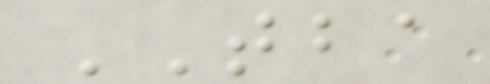TBA
